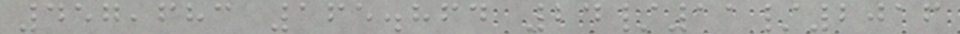457,683 165.864 24/11/2016
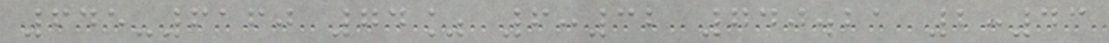645-6160 74% 6:32 740.21 2:43
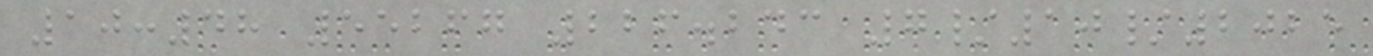10:48 55267 226.243 7/10/2025
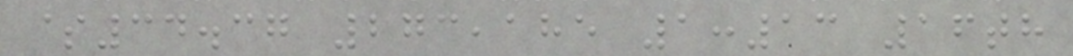$34.37 273,185 1:13 16th
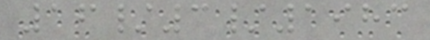16/3/1983
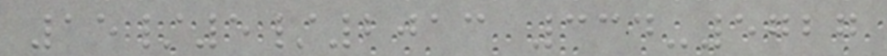15/5/2013 334-5727
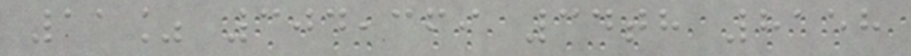11% 304,369 34th 8158
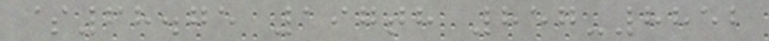$68.75 197th 857-8852
